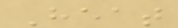Heat
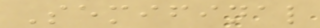Semifinal
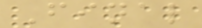Final
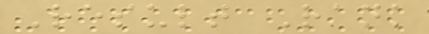Result Rank
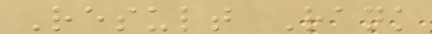Result Rank
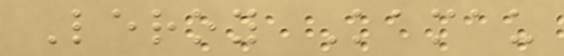Leroy Kamau
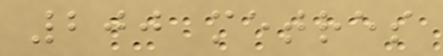200 metres
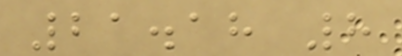21.18 8
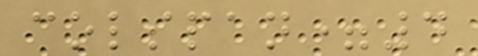colspan=4
